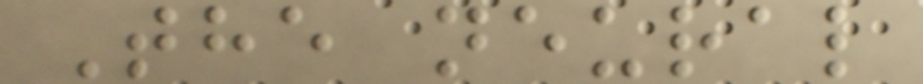The neural
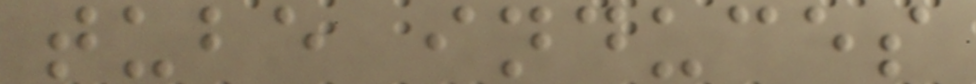tube induces
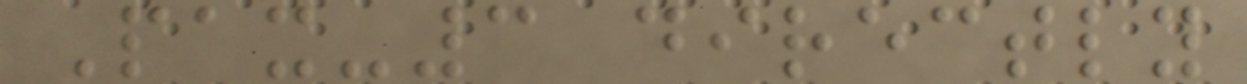Pax-3 directly
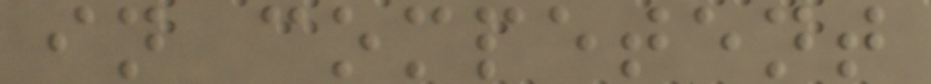in competent
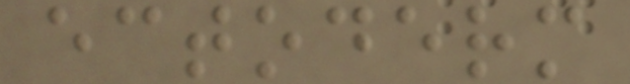ectoderm
